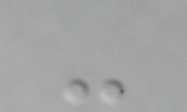-
